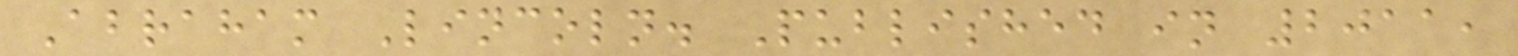Abraham Lincoln. Published in 2011,
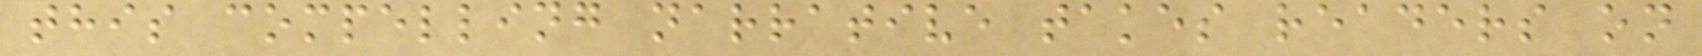this compelling narrative takes readers on
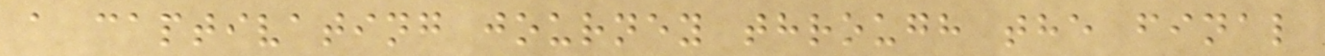a captivating journey through the final
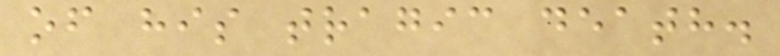of his tragic death.
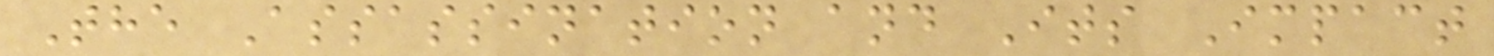The Assassination and Its Impact
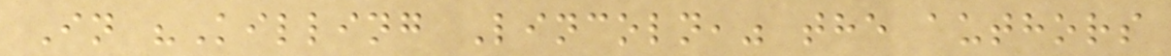In "Killing Lincoln," the authors
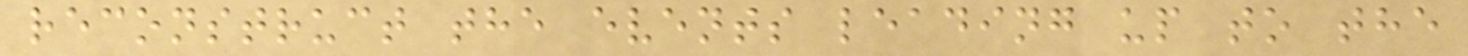reconstruct the events leading up to the
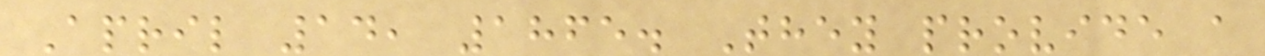April 14, 1865. They provide a
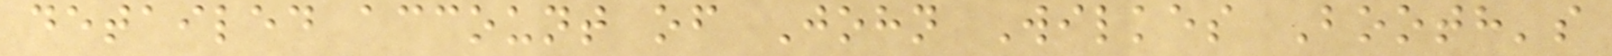detailed account of John Wilkes Booth's
